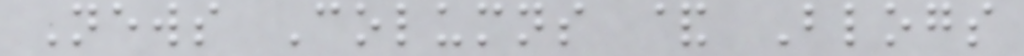News Columns & Blogs
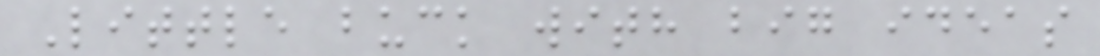Little buck with big ideas
